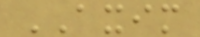AXIM
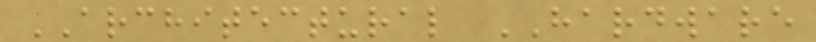ARCHITECTURAL HARDWARE
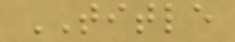TITLE
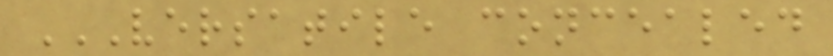VERSATILE CONCEALED
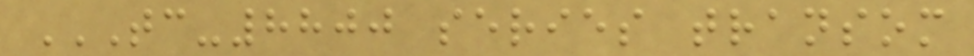TC-8800 SERIES TRANSOM
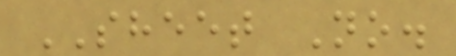SHEET No.
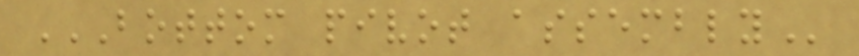BOTTOM PIVOT ASSEMBLY
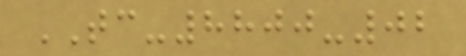TC-8800-02
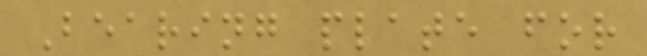Bearing plate for
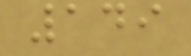149
